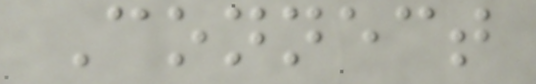Connect
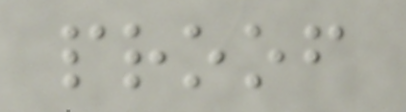proof
